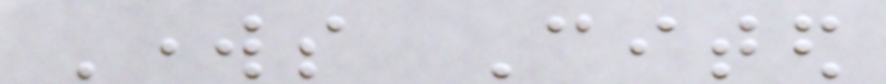Works Cited
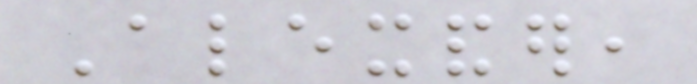Alexander,
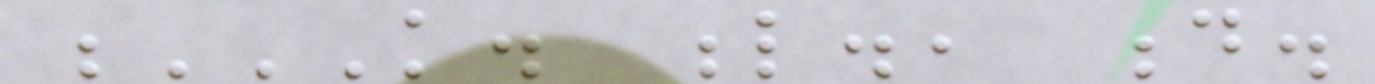K. L., D.
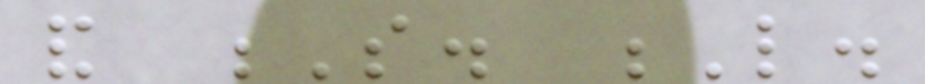and S. L.
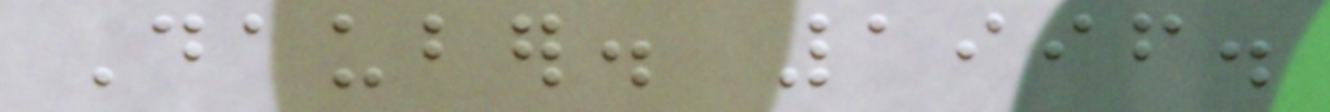Dauber. 1996.
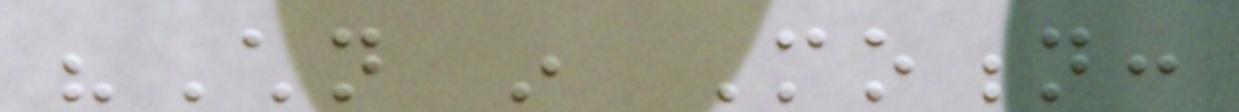"Children in Motion:
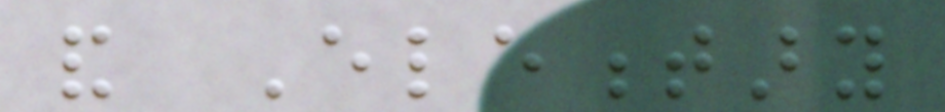and Elementary
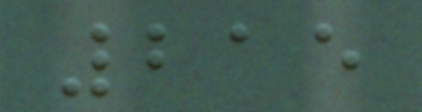215
